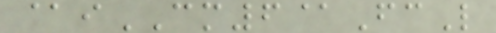@iCM6@FcL
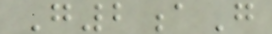G2aG
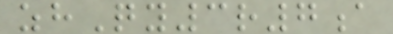zhQy3r7a
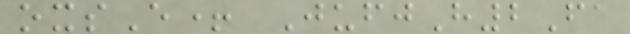oxsE+ JufjH2Fa
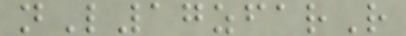nL17zfarR
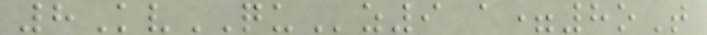8KvQUz9 a=8oT
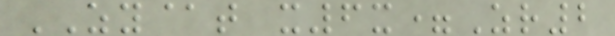ZY@t x6x=Zr2
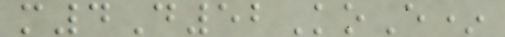m4D52KoE*
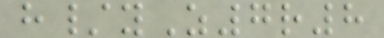h/yZ7r8
